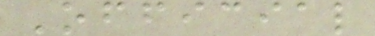Official
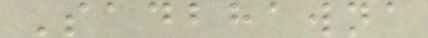Sadbhawna
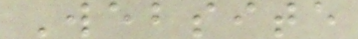Website
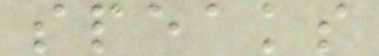speaks
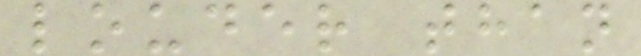louder than
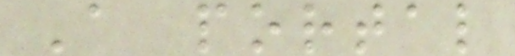A portal
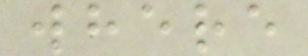where
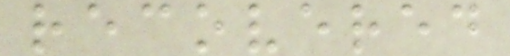recovered
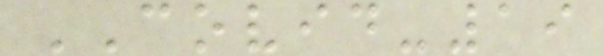COVID-19
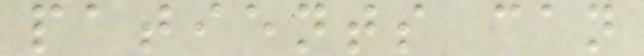patients can
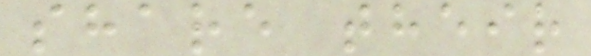share their
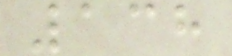138
